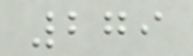279
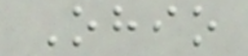Ohio
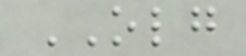OLG
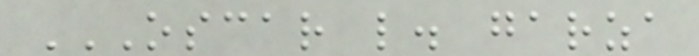OSCAR L. GARZA
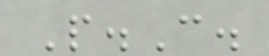P.C.
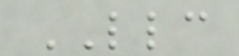LLC
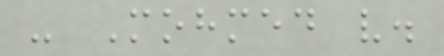- Mohmed v.
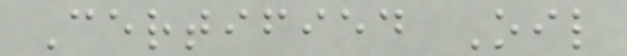Certified Oil
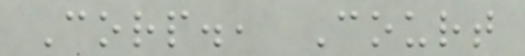Corp., Court
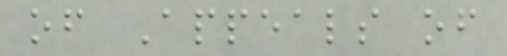of Appeals of
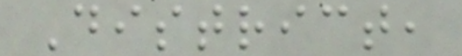District,
